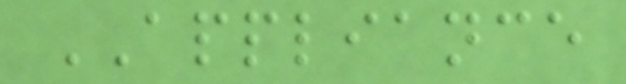APPLIANCE
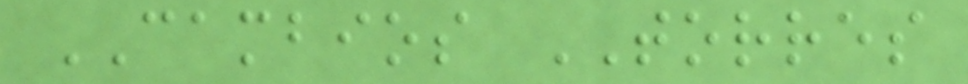CAMBIOS TORRES
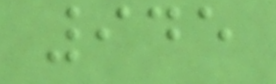945
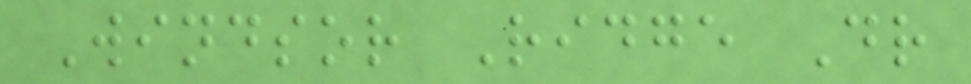Windsor Ridge Dr
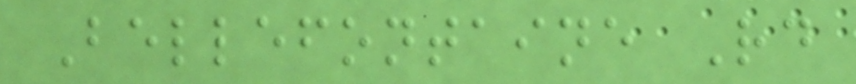Bellefontaine Rd
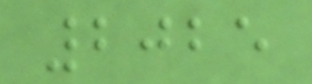2025
